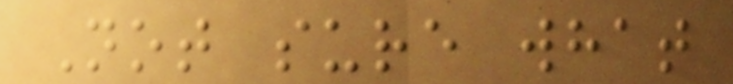Not sure what
